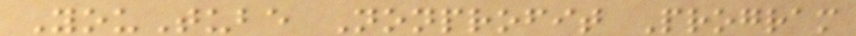YouTube Nonprofit Program
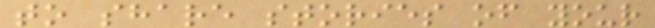to share stories of your
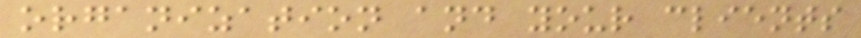organization and your clients
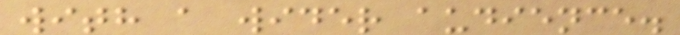with a wider audience.
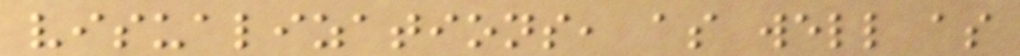visualizations, as well as
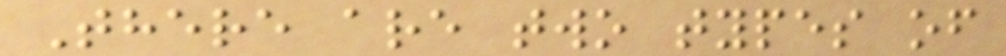There are two types of
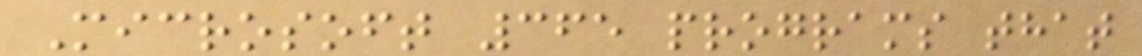Microsoft 365 programs that
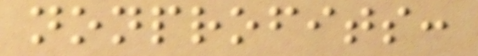nonprofits:
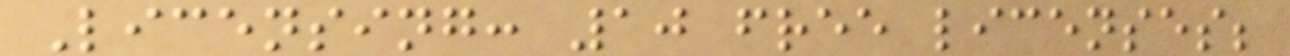Licensing: 10 free licenses;
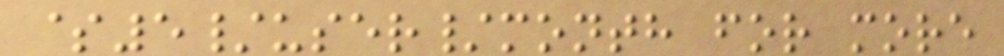$5/user/month for more
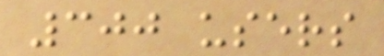300 users
